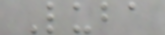Luba
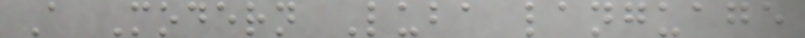A Modern Luba language
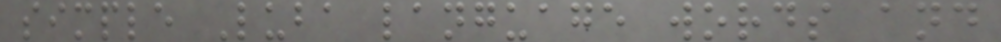simple Luba language words and
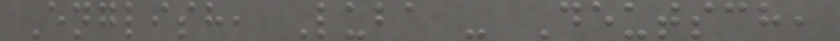English, Luba - Deutsch,
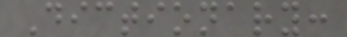Dictionary:
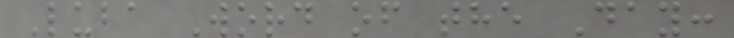Luba Word of the Day:
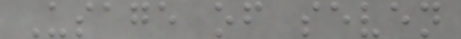Usage of seven
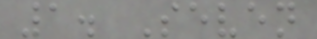1. Seven
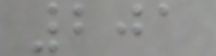201
